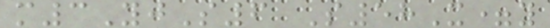m3YjS6 S58X=y
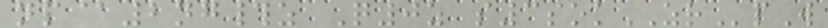np@2ng#z Q0z s3sokZRpW
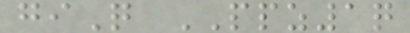giQ PPZ1q
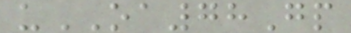uOA78Gp
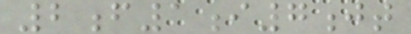2f1i7jt
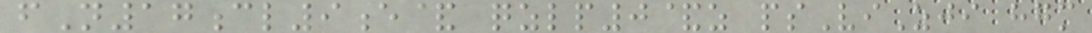fN17cl9e& qzlp0&z psViZji hgm
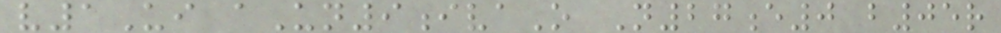v1Ui aUn9ivaO N27e0 b05r
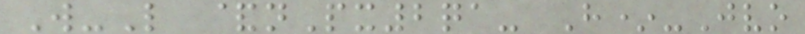W-L &nPx2qa- H*-Jvo
